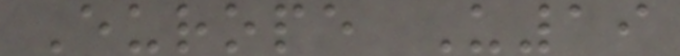Europe U19
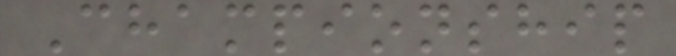Championship
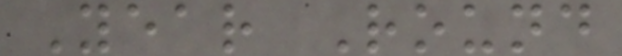Year Round
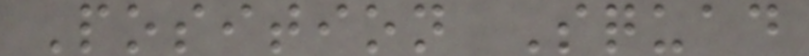Position Squad
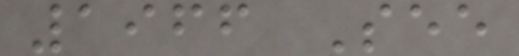1966 See
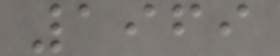1969
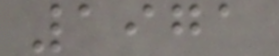1971
